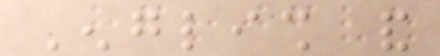English and
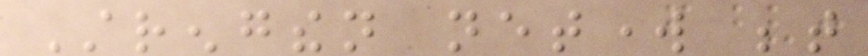Strengthen network between
